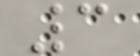3
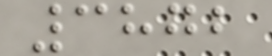3872
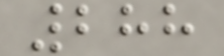288
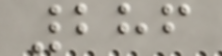286
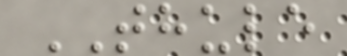THULE
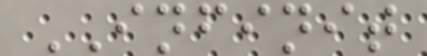INFINIT
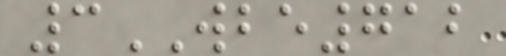3WBE712
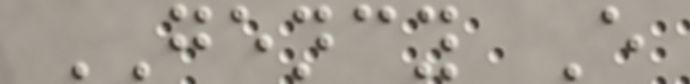GENCY E
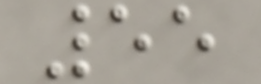55
